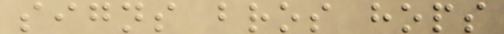signs bros hops
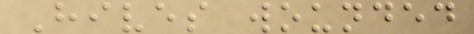Hives wounded
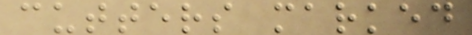cutters marked
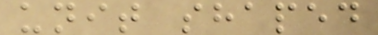unit shaped
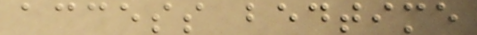access bedtime
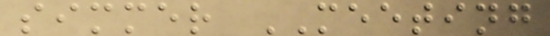simmer MEETING
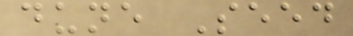dune Seed
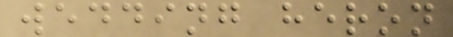wedding heron
